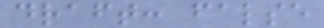draft: false
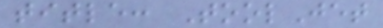title: ToolJet
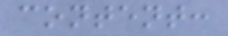content:
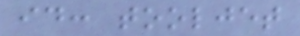id: tooljet
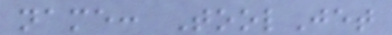name: ToolJet
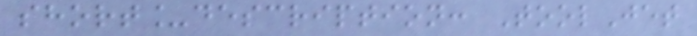short_description: ToolJet
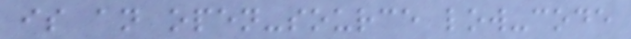is an open-source low-code
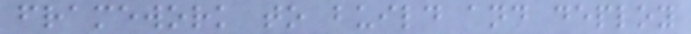framework to build and deploy
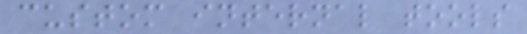custom internal tools
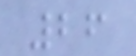26
